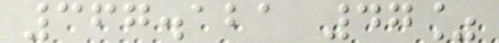367.121 47%
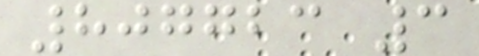807723 3
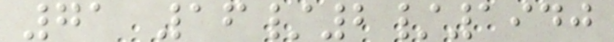71 16/2/1940
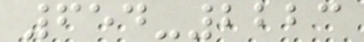654-2223
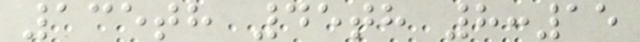135th 45th 8:15
